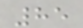85
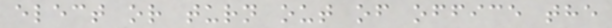elect or turn out of office the
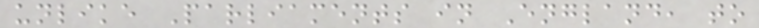unlike Parliaments in England, to
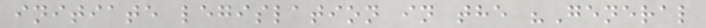initiate legislation in the "General
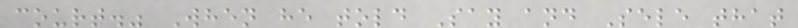court." When he told Say and Sele that
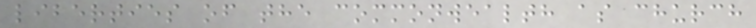liberties of the commonwealth as church
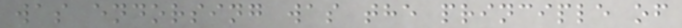was endorsing was the principle of
